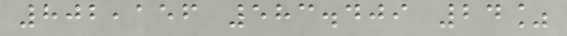802,156 583.409 24%
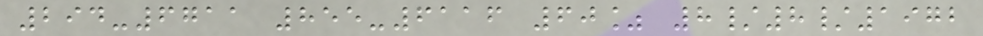294-6711 855-6116 60% 8/8/1972
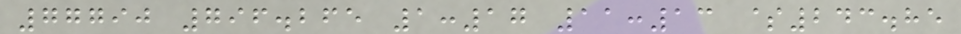77790 796.265 1:17 11:13 $243.85
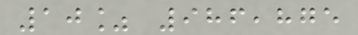10% 986,875
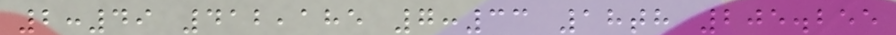2:49 412,185 7:33 18th 205.255
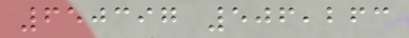650397 506,263
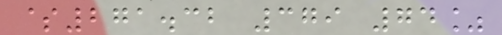$271.32 379 74%
